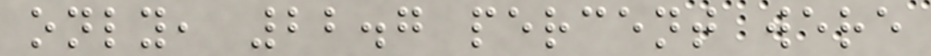only, 22.7 percent were
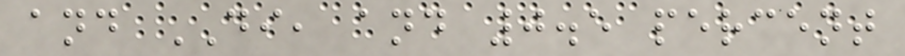and DI, and 0.5 percent
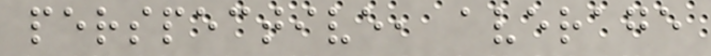perspective, average
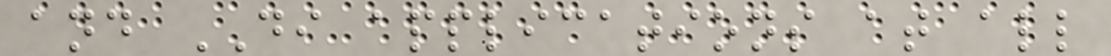and DI applications at all
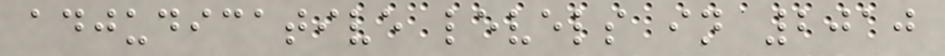adjudicative levels in 2010
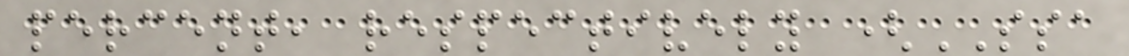percent, respectively (SSA
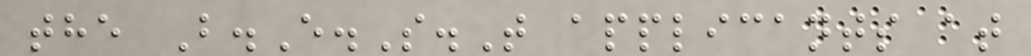the B.E.S.T applicants at
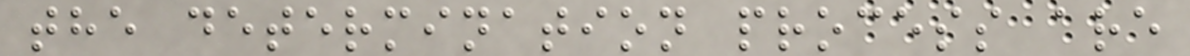the determination process are
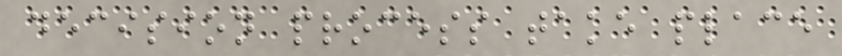decision process take place
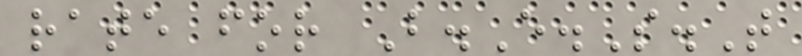rate for B.E.S.T
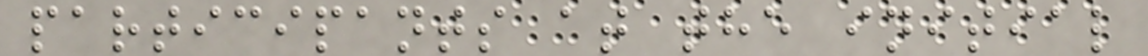participants at the initial
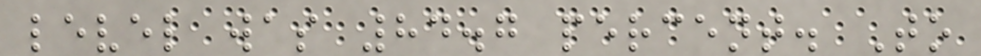level was 84.7 percent. To
